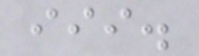iii.
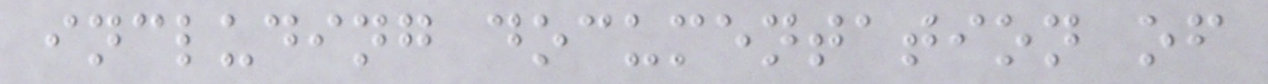including documentation of
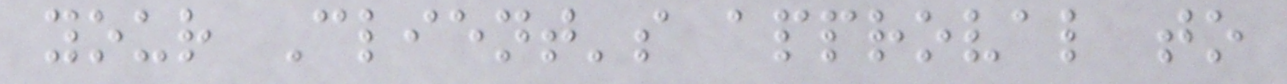your Client's approval to
